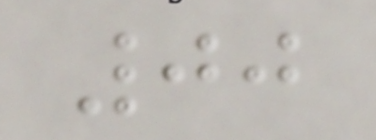00
